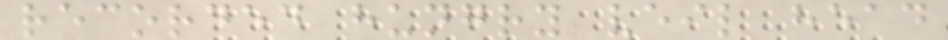recorded hungry veil head
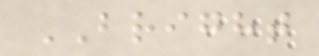BRIGHT
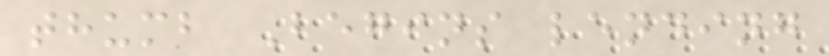thumb Begins lending
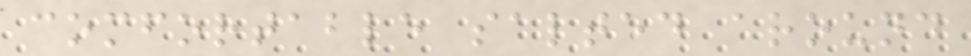comfortable salted around
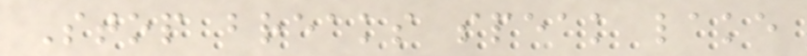Stop breaks speak lake
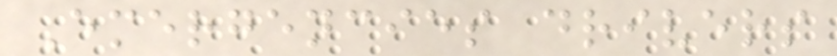Emergencies drivers
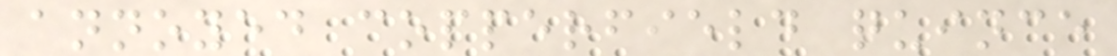annoyed copperfield quince
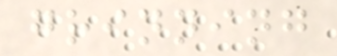grinning
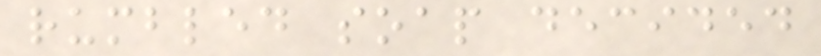rumbled soap decided
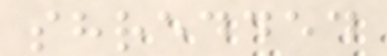shredded
